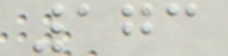173
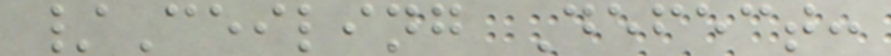/Ceiling Defect:
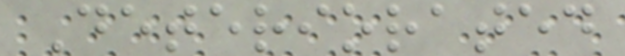Deteriorated
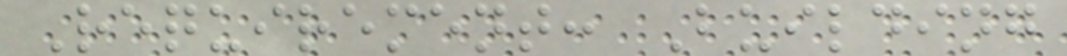Requirement: Building
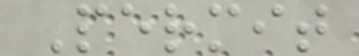Permit
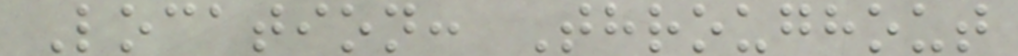Location: Throughout
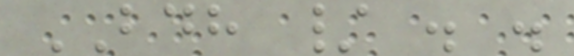BDH / . .
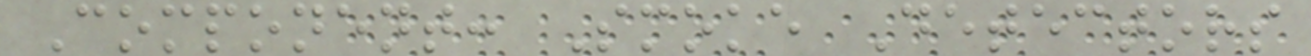Component: Smoke Detectors
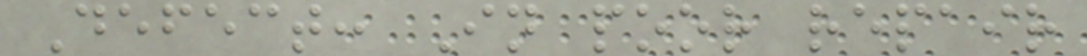Defect: In poor repair
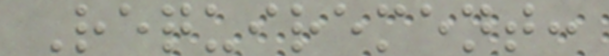Requirement:
